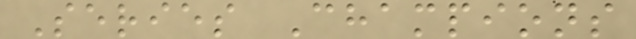Series Champions
